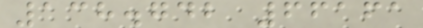138.742 66161
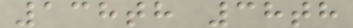138th 38th
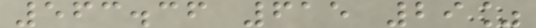563.36 615 29%
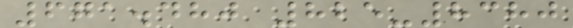671.480 825-8380
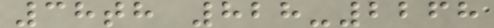38th 828-2268
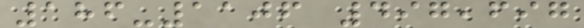186-1106 497,697
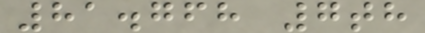81.768 7th
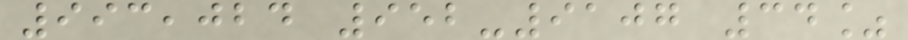993,024 952-9107 34%
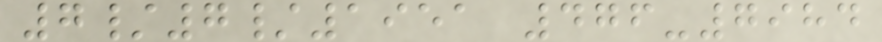7/7/1951 476-7984
